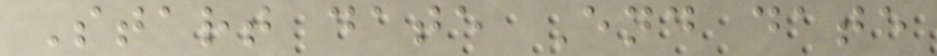Start date End date
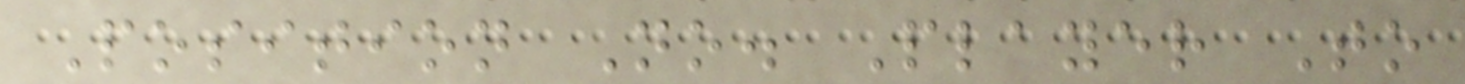Position No. Player To
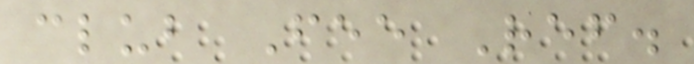club Fee Ref.
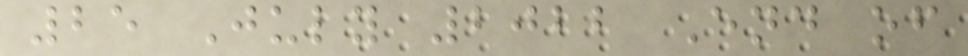25 July 2022 End of
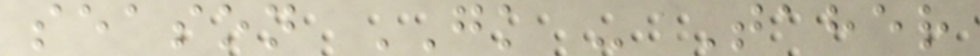season GK - Taher
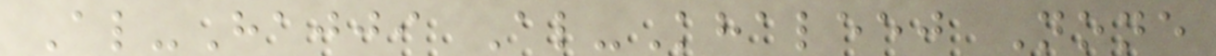Al-Hajji Al-Khaleej None
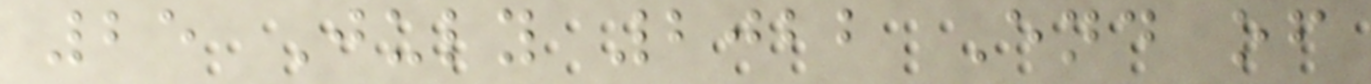25 July 2022 End of
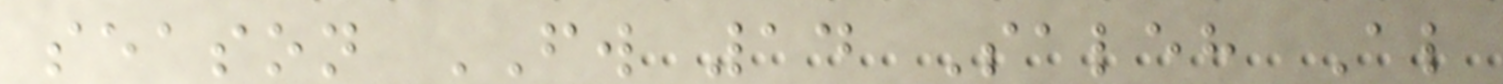season FW 14 Saleh Al
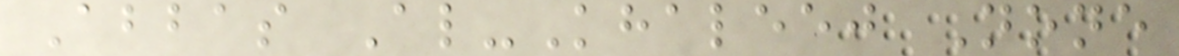Abbas Al-Khaleej None
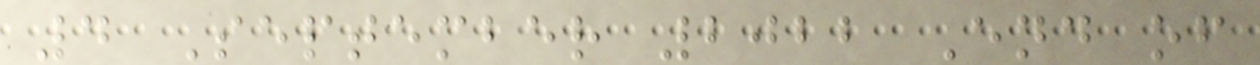4 September 2022 End of
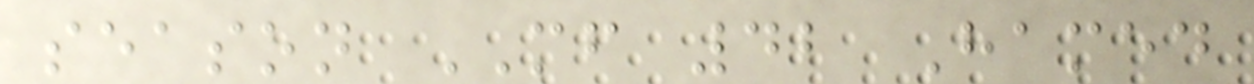season MF 42 Hamed
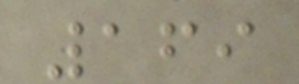169
